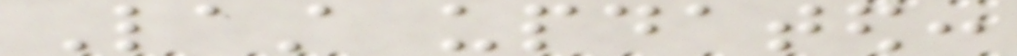Last updated:
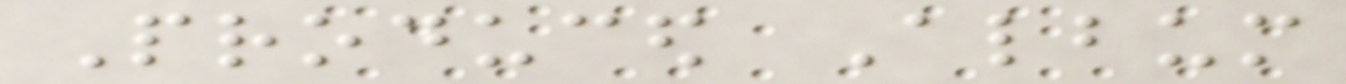Produced Album
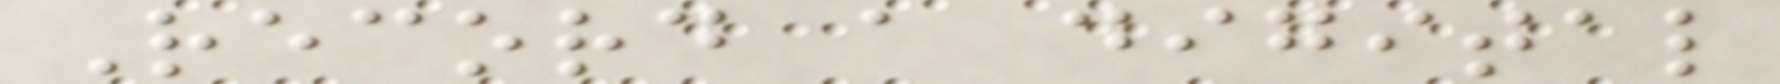Record a digital
